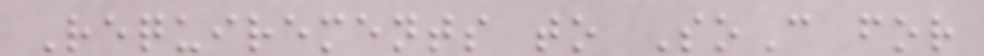Requirements to SoC for
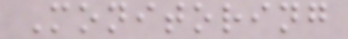Monitoring
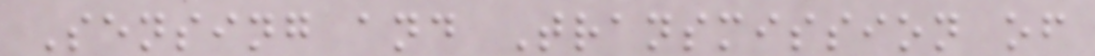Sensing and Transmission of
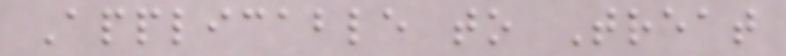Applicable to Treat
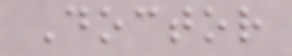Doctor
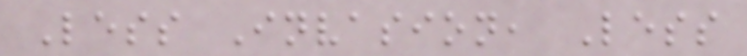Less Invasion, Less
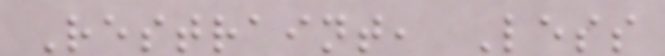Restraint, Less
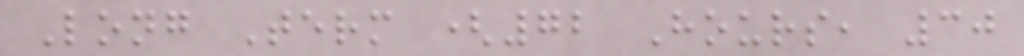Long Term (72 Hours, 30
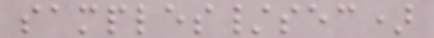samples/sec)
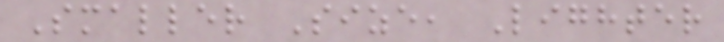Smaller Size, Lighter
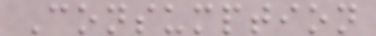Consumption
